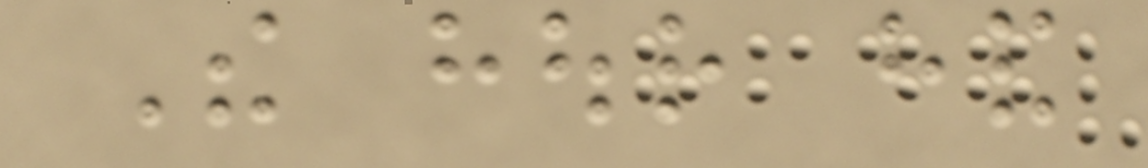The hour hand
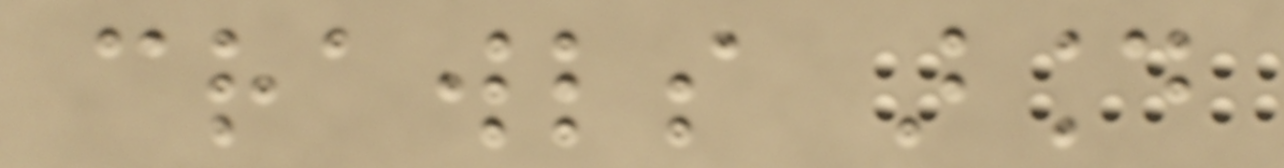crawls around
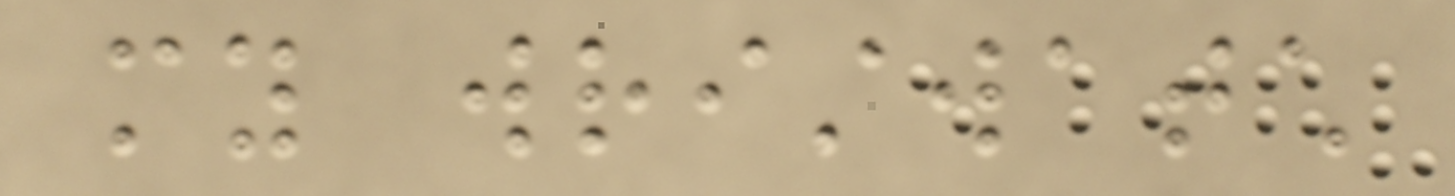my wristwatch
